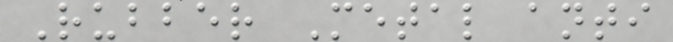Rubber Metal anti
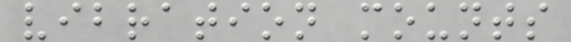vibration mounts
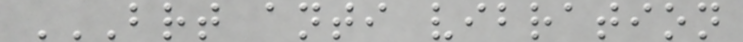BRT ANTI VIBRATION
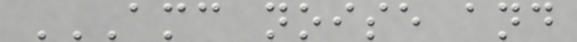AMC NOISE AND
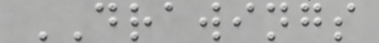DRAWINGS
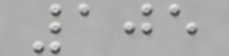105
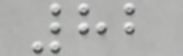82
